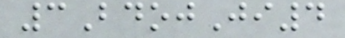3BdojJi4
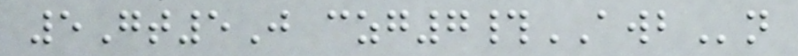5Gt5J czg7#AWBn
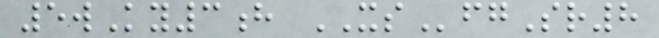5wKy3h XSfgSr8
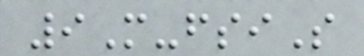9M-fsiS
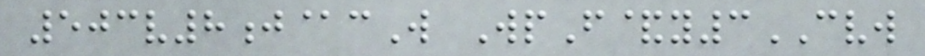503v8j@cW WpF&y3CVW
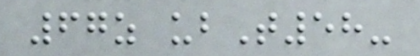67z ubT58-
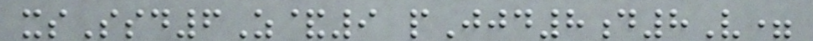xsSsd6Z&9 pJjd8d8V=
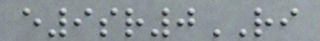e9sr0RI
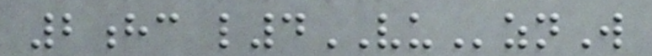2hc l4VUznW
